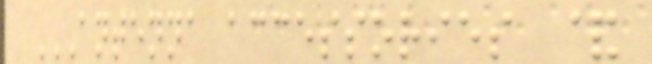ANTENNA ACCESSORIES &
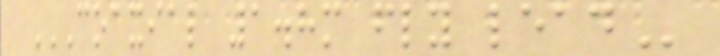COAXIAL 1.8M FLY LEAD
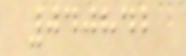040842
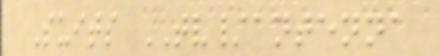Suits TV/antenna
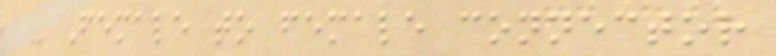- Female to female connector
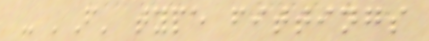- 'F' type fittings
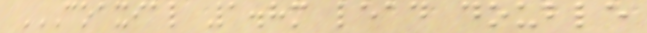COAXIAL 1.8M LEAD DOUBLE
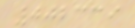002339
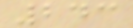243
